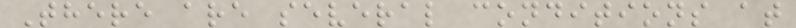There are several conditions at
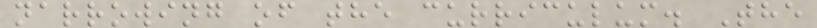narrowing of the curriculum. The
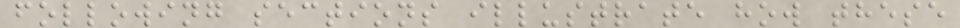following sections illustrate how these
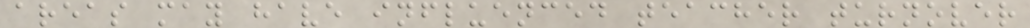areas may have influenced teacher turnover
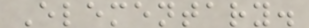Elementary.
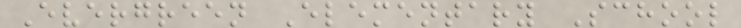Evergreen Elementary School
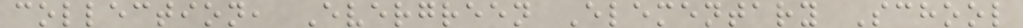collection, Evergreen Elementary School
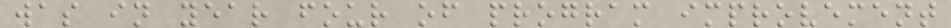was in year four of program improvement
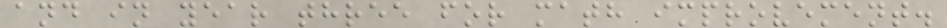and in year three for math improvement.
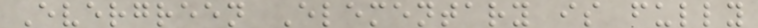Evergreen Elementary is fully
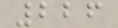226
